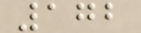172
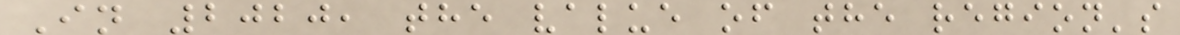In 2020, the value of the region's
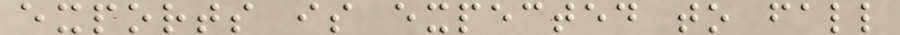exports is expected to fall
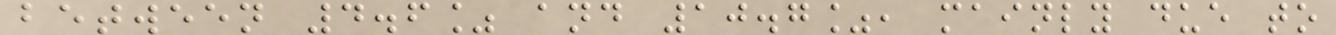between 4.6% and 10.7%, mainly due to
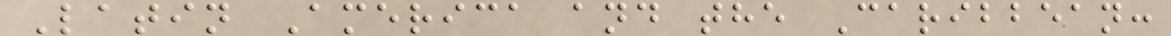Latin America and the Caribbean:
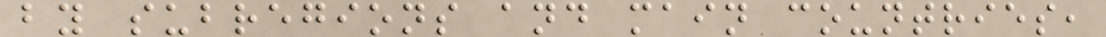by subregions and main countries,
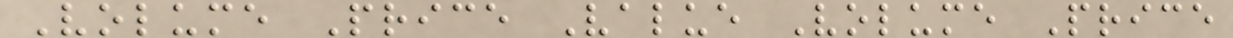Volume Price Value Volume Price
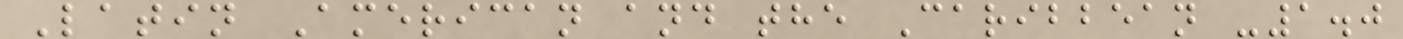Latin American and the Caribbean -1.0
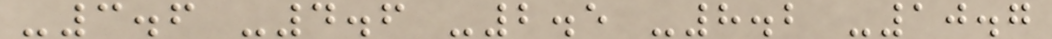-3.6 -4.6 -2.5 -8.2 -10.7
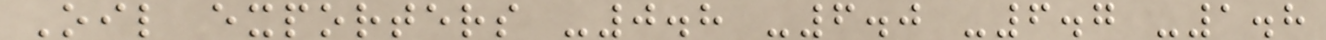Oil exporters -0.8 -6.0 -6.7 -1.8
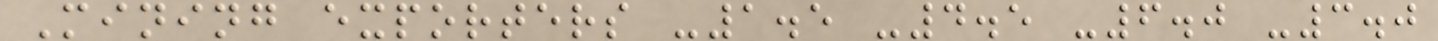Mining exporters -1.5 -4.5 -6.0 -3.0
